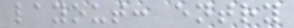layout: entry
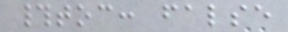#toc: false
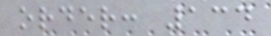order: 134
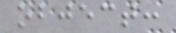object:
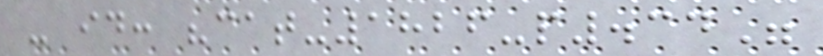- id: "cat-1826-p.34"
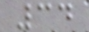34
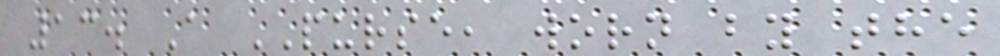13. A PURSE, worn by the
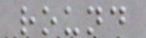round
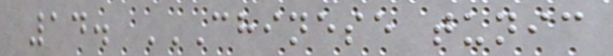14. CHINESE TUNIC
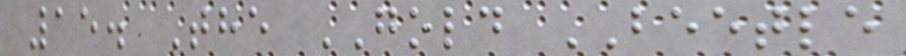15. The GOLD BEETLE
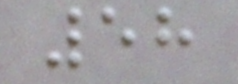58
